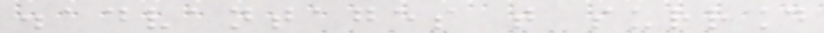disadvantages that surround
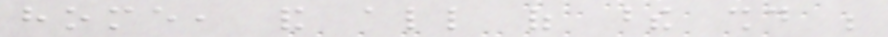home, and all of these should be
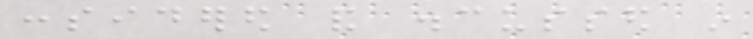considered and discussed in
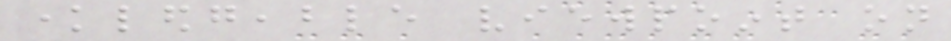knowledgeable viewpoint on
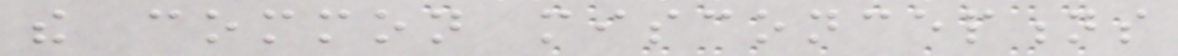the common misconceptions
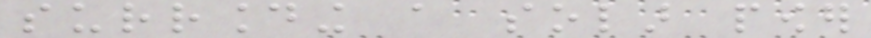surrounding a solar power
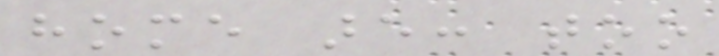home are: too
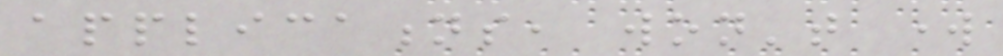applications, won't work
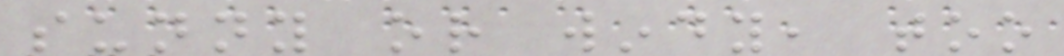sunny or windy, too
